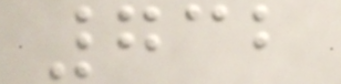732
